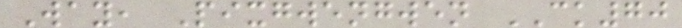Way, Pixgwengwen CK70
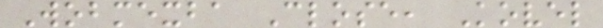Wobmexba Close, Kovel
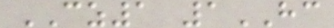CZ1 1HC
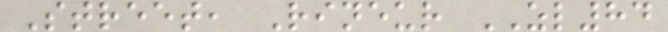Street, Rineur ZL84
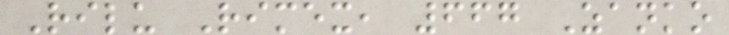Rilu Rimex, 667 Zanko
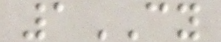1CY
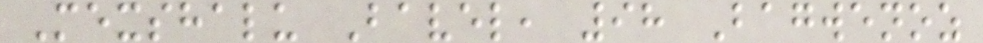Mexshalu Bavel, 98 Bagwenoz
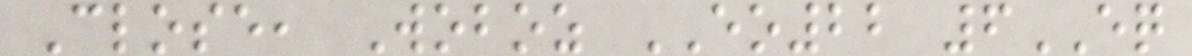Close, Woboz EO22 6EQ
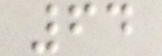64
